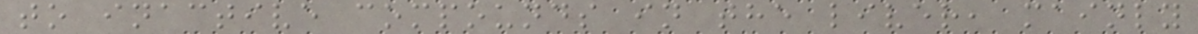to inactive compounds in the liver, mainly
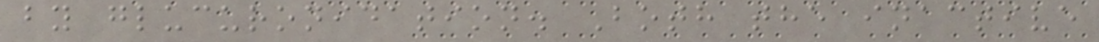by glucuronidation. Both the inactive
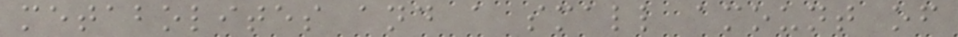metabolites and a small amount of
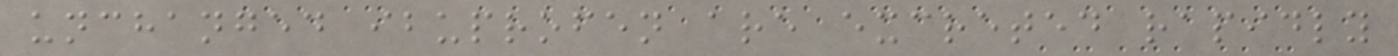unchanged ibuprofen are excreted rapidly
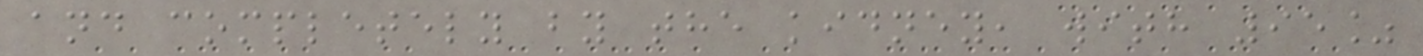and completely by the kidney, with 95%
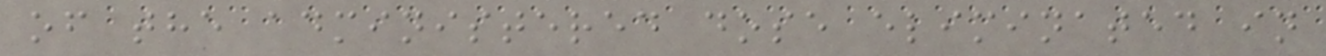of the administered dose eliminated in
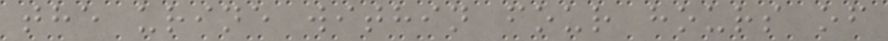the urine within four hours of
